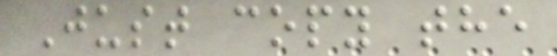Just copy the
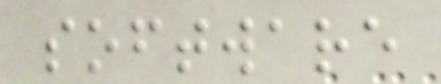software
